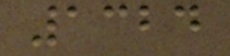1324
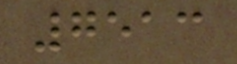7513
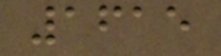1615
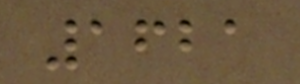1621
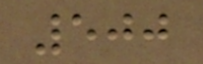500
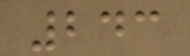243
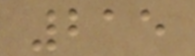215
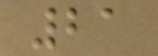21
